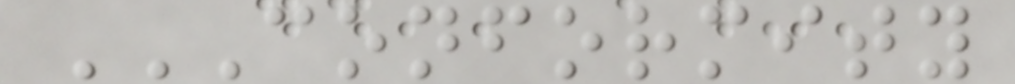CONFORMITY
